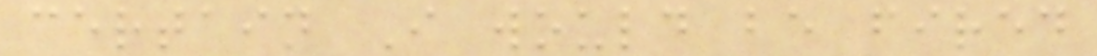certain I would be fired
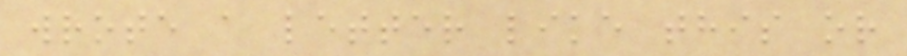wrote a letter like this or
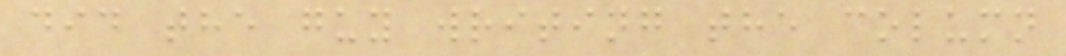did the guy writing the column
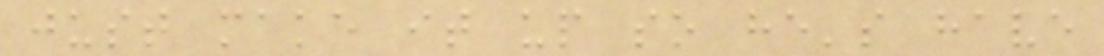just make it up so he's have
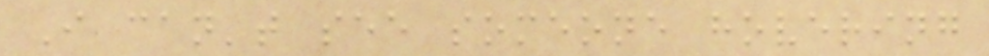I can't see someone hovering
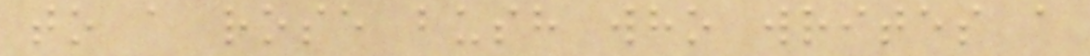to a rose bush who writes a
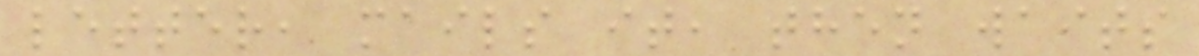letter, mails it, then waits
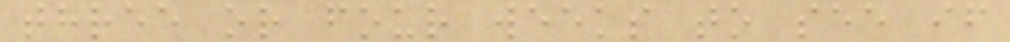three or four weeks to see if
